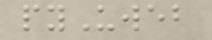pyUweb
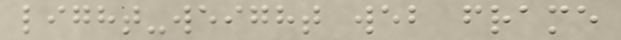light-weight web frame
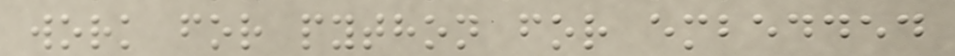work for python for embedded
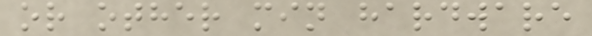or other min hardware
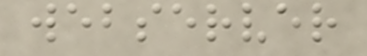webserver
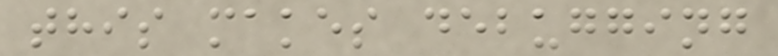this makes debugging
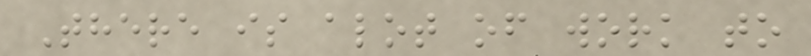There is alot of work to
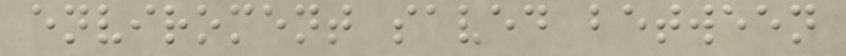enviroment saved between
